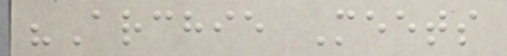"Archie Meets
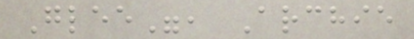Glee", Archie
